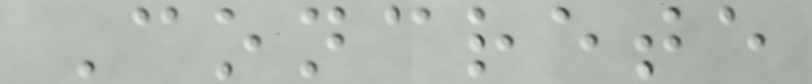Concrete
